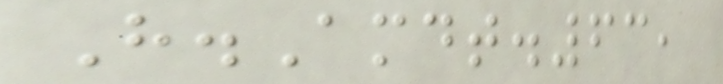H.Amdt.63,
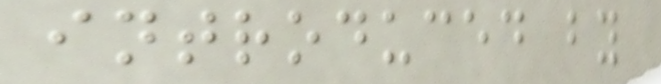introduced by
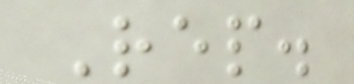Rep.
